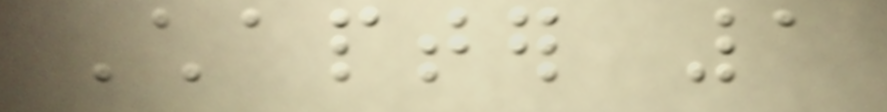Chapter 1
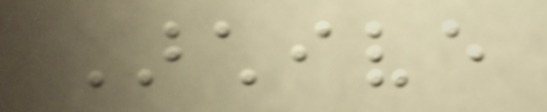Archive
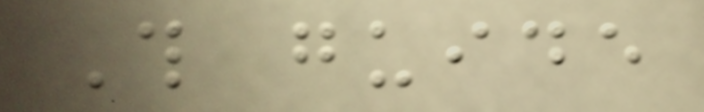This guide
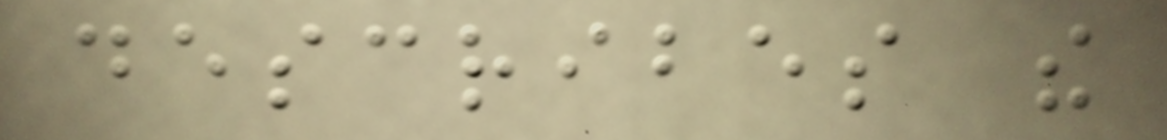describes the
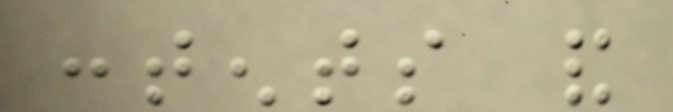contents and
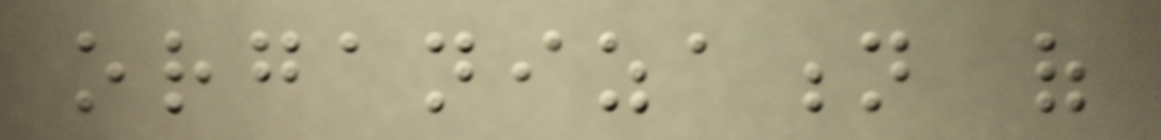organization of
